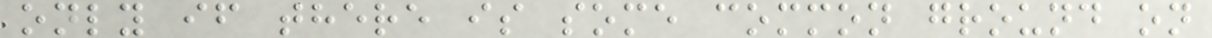only if there is some common ground on
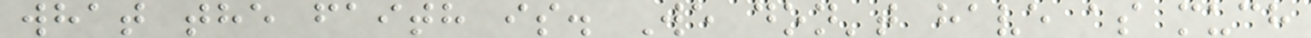what the faith is. We don't have as much
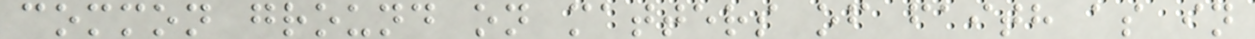common ground on matters of faith as in
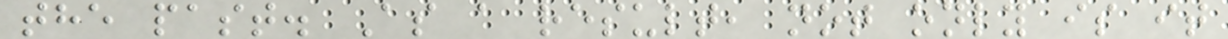the past. As a result, not only is it
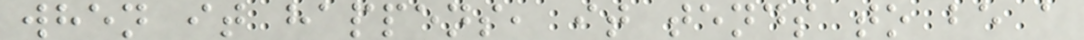when it happens, it tends to be a
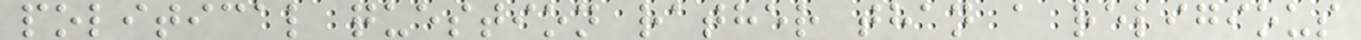political question rather than a religious
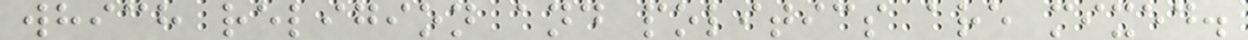which religion and politics are mixed.
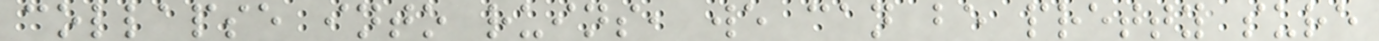collapse into ruins, we can be pretty sure
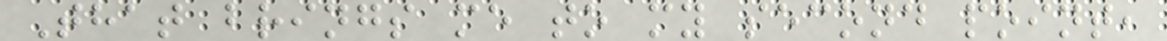That brings me to my second point,
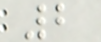2
